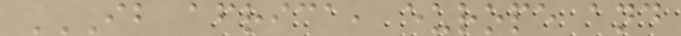IB AFRICA, EUROPE AND
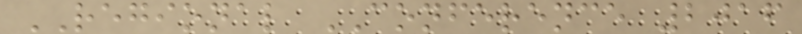REGIONAL CONFERENCE 2016
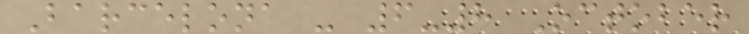Barcelona - 6-8 October
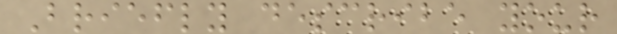Briefly describe your
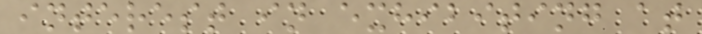interest in exhibiting at
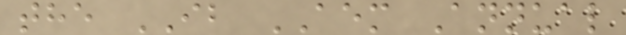the IB AEM Annual
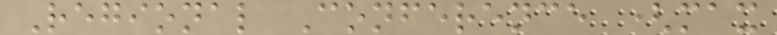Regional Conference (max
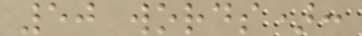50 words):
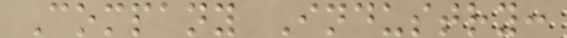Company Industry:
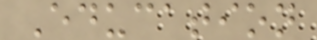Education
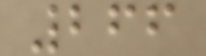266
